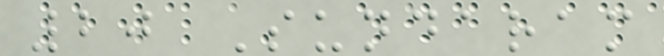20 Sundaram
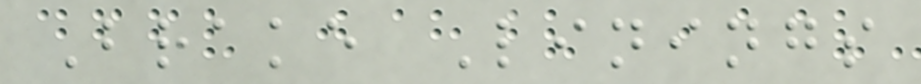Brake Linings
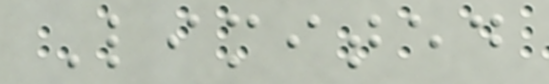Limited
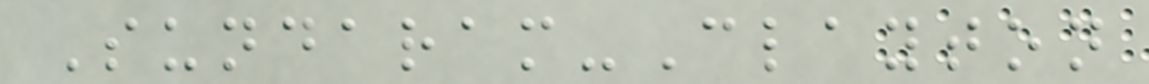Sundaram-Clayton
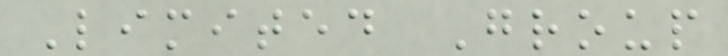Limited Group
